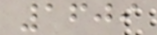1609
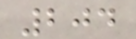204
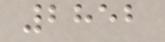2852
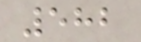582
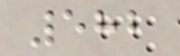582
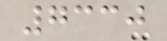7330
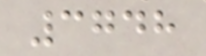3748
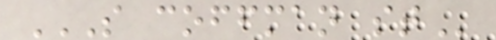S COFFMAN ST
